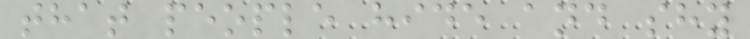that people hide and shy
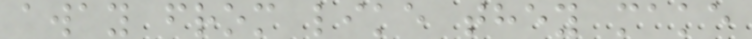away from like they make
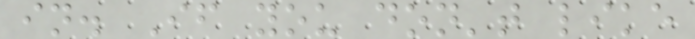in. If you don't like
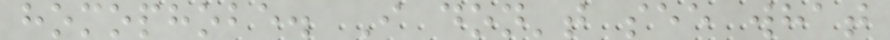homophobe. I don't see what
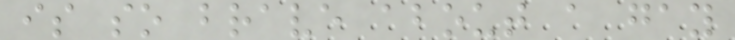is so brave about a gay
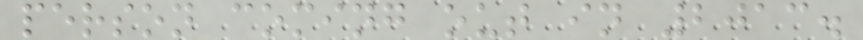person coming out in 2013.
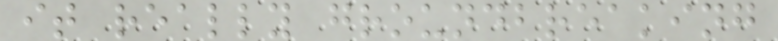it really groundbreaking
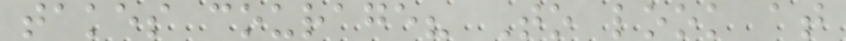takes courage? To look at
